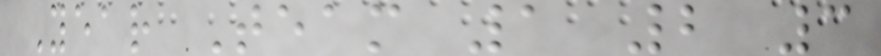Year Team 1 2 3
